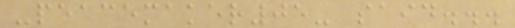-peacemaker05- said...
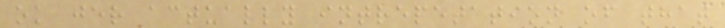ok jer actually intrepetation of that
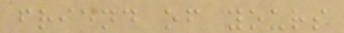friend of yours
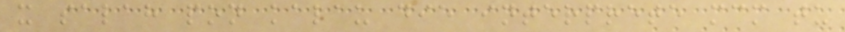x salah pon kalau die interprete mcm tu
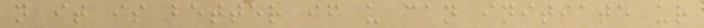n it is better if u can initiate ur
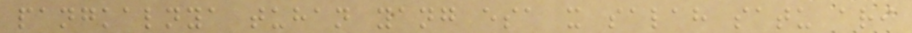pangkalnya tuhan yang esa x salah satu ari
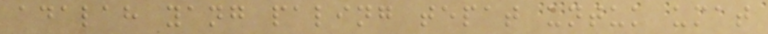adalah yang paling tepat untuk umat
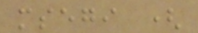msegi (
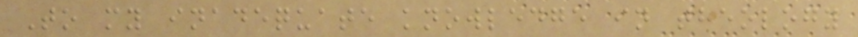To my inadequate knowledge in theology
